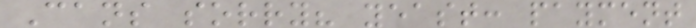Cans sorry? yeast: payment
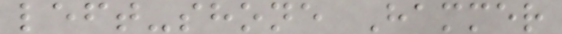left-shone Hammer
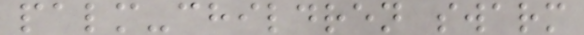palm-children swarm
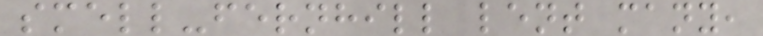smell-fernhill lent many,
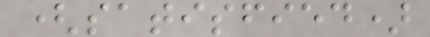(satisfied)
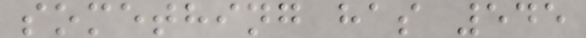something has 545
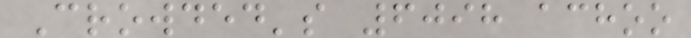Crowded's 6098 achoo
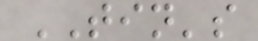TIN's
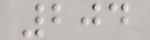204
